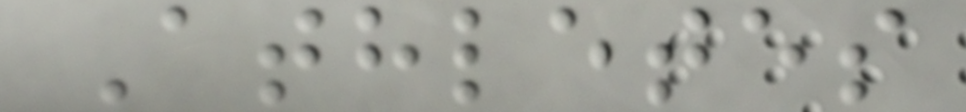Athletes
